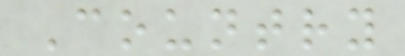Country
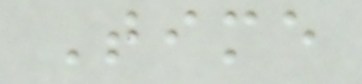Time
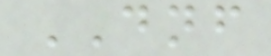DNF
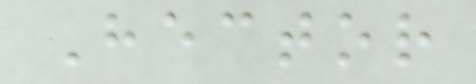Hector
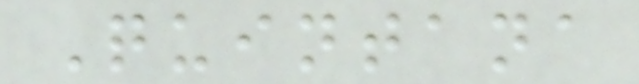Quintana
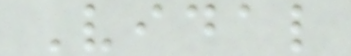Vidal
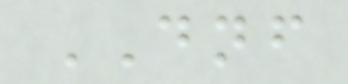DNF
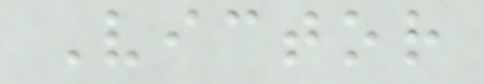Victor
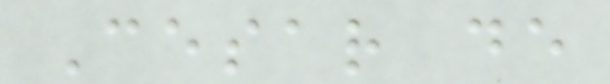Cesar de
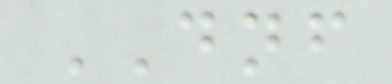DNF
